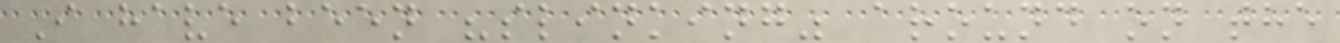I have been "slinking" around on the
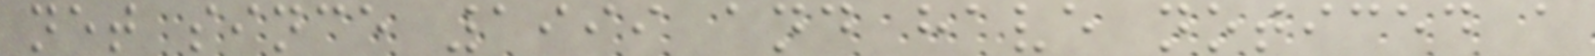net since 1999 and have noticed a
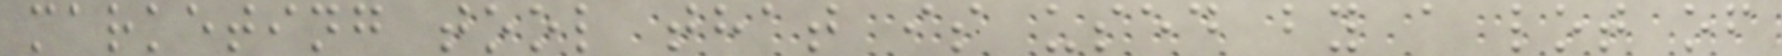marketing tool that is used by a lot of
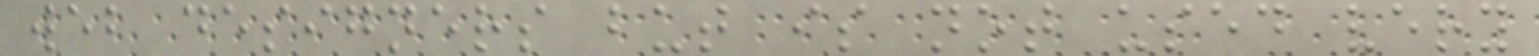web designers but is not used very
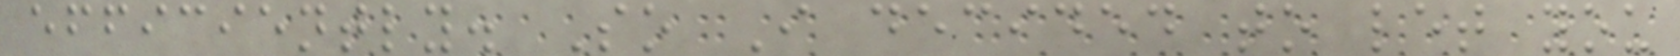efficiently. So I decided to let you
